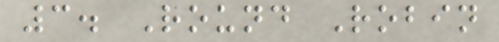3. Round Robin
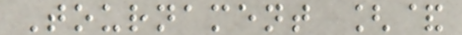Tournament [&
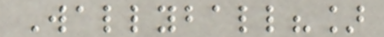Wallyball?]
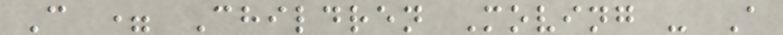C = Children Moving - A
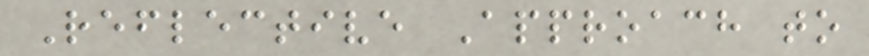Reflective Approach to
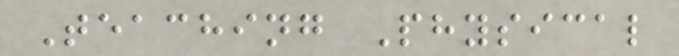Teaching Physical
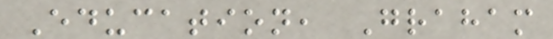Education, Graham
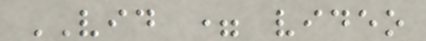VID = video
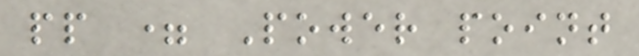pp = Power point
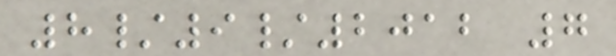8/9/2012 7
